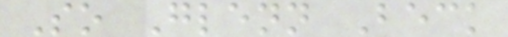So Glenn Beck
